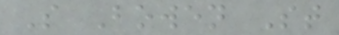S Bowen St
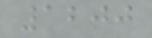1200
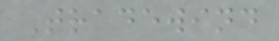Tradewind
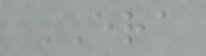ERA
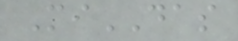MiDAS
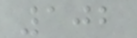102
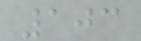103
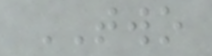TWO
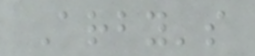Arby's
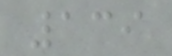139
